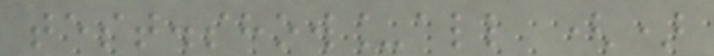test.show_all ()
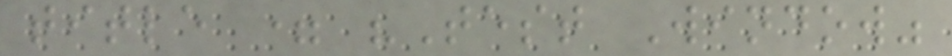title = "Test Window"
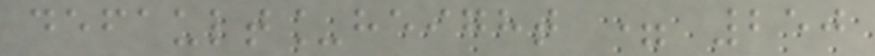default_height = 250
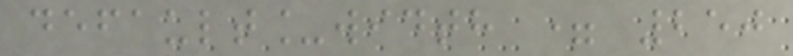default_width = 250
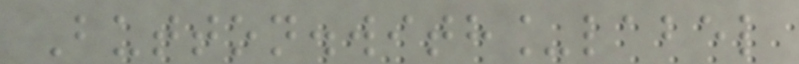Button.with_label
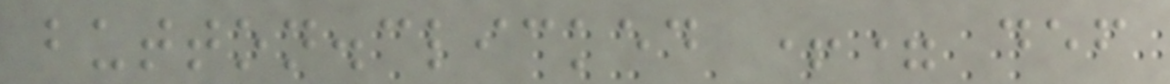button.clicked += def
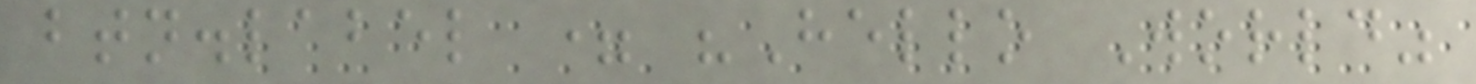btn.label = "Hello World"
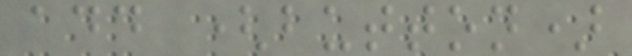add (button)
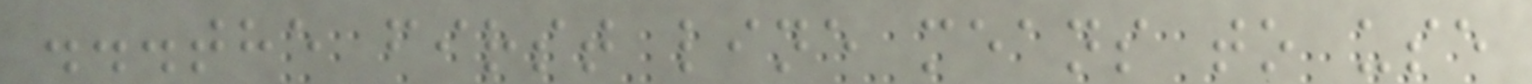...the first line means to use
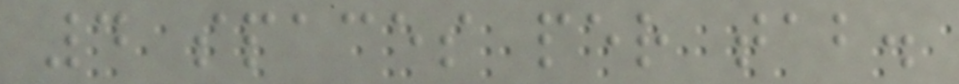4 spaces per tab.
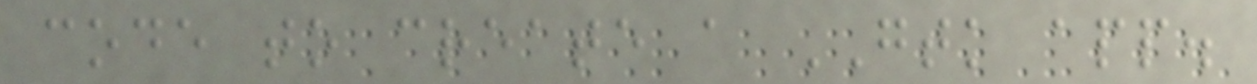code to create a GTK app.
